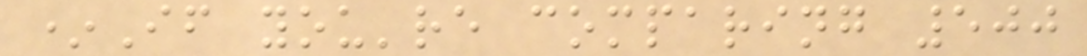*If you're comparing 500
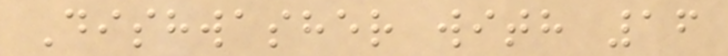Dishwasher with 16
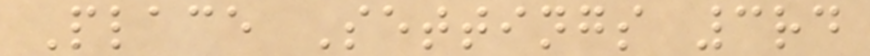Place Settings 3rd
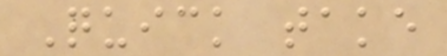Quick take
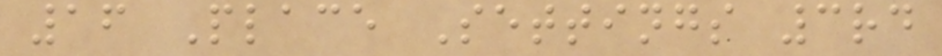16 Place Settings 3rd
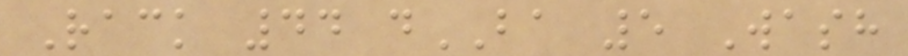Rack 44 dBA 5 Wash
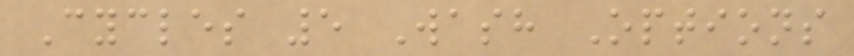Cycles 5 Wash Options
